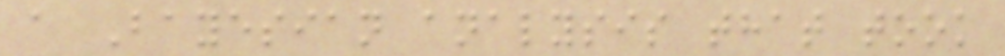a Bayesian analysis that took
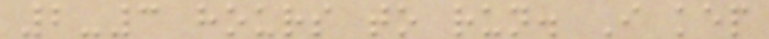2-3 hours to run. I kep
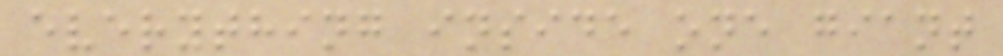everything inside one giant
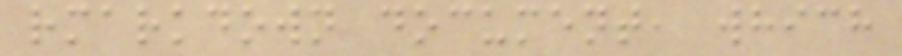rmarkdown document, which
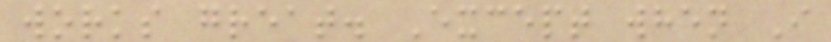works great. Except when I
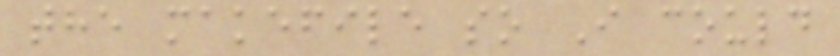the makefile so I could
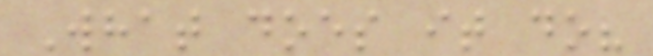What does it do?
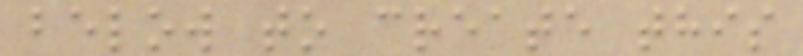below to create this
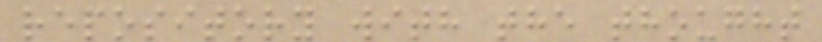repository with the thought
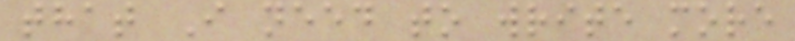that I need to write more
